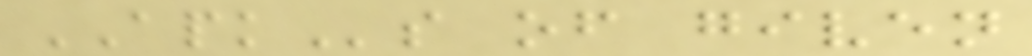APKs of given
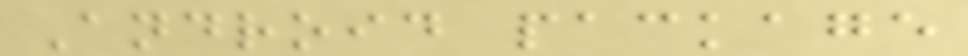Android package
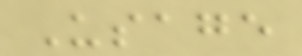Usage
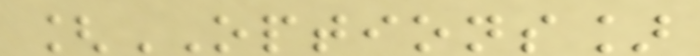[OPTIONS]
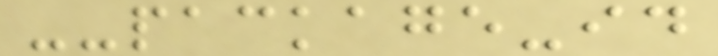--package-id
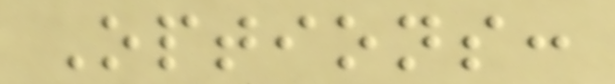Options:
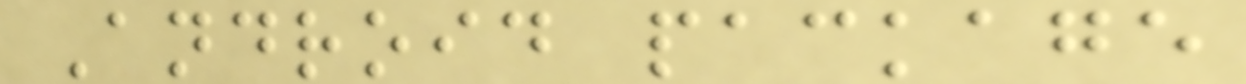Android package
